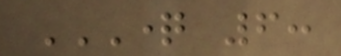QUESTION 6:
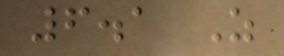6.1 As
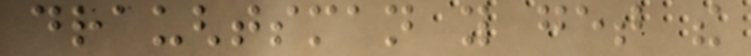draughtsman you get the
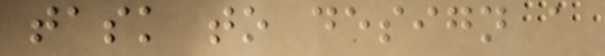task to design a
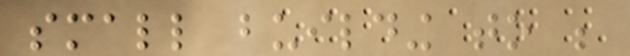small building to be
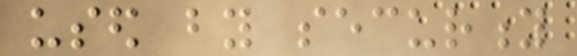used by security
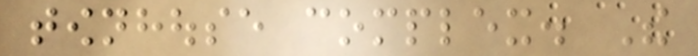townhouse complex. The
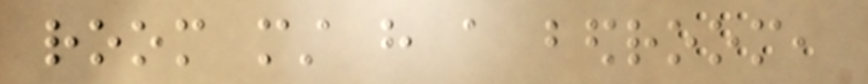room must have a bedroom,
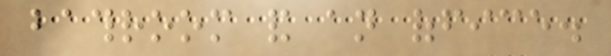bathroom and an office.
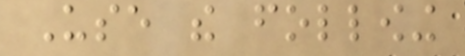Use the following
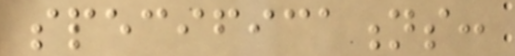specifications:
